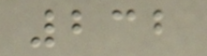232
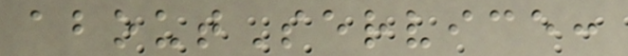aboutService:
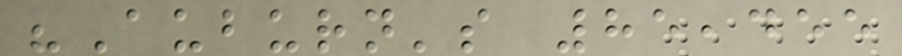"Auburn's 85,455
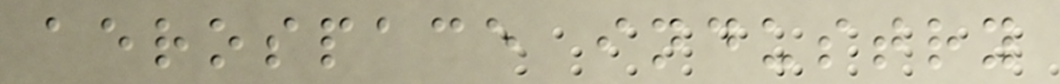aerospace industry
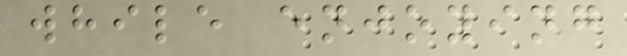while enjoying
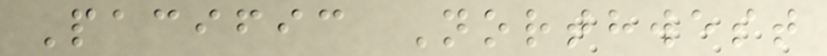Pacific Northwest
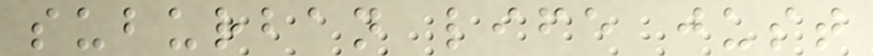suburban life just
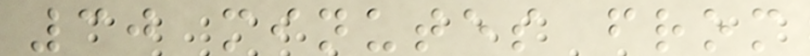30 minutes from
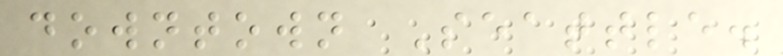downtown Seattle.
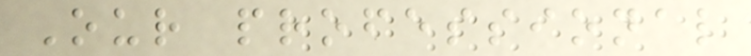Our professional
